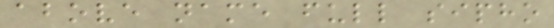above name full sipho
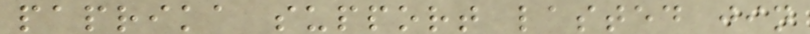paprika support lasted jin
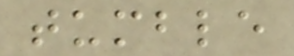tumble
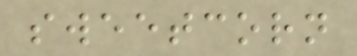sweetcorn
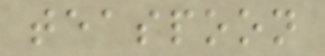teaspoon
